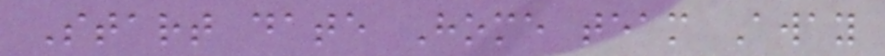Start date Home team Away
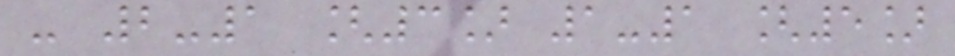- 2-1 [3] 1-1 [5]
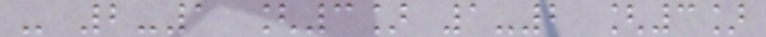- 2-1 [3] 1-2 [3]
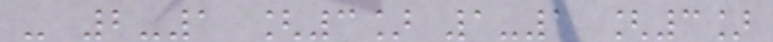- 2-1 [3] 1-1 [3]
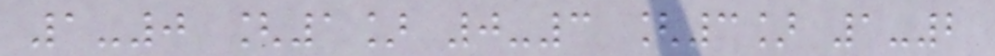1-0 [1] 0-3 [3] 1-2
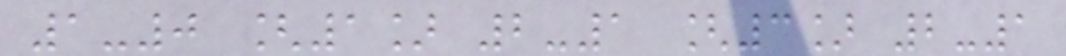1-0 [1] 2-1 [3] 2-1
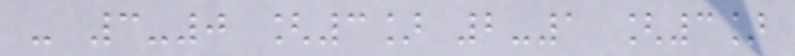- 3-0 [3] 2-1 [3]
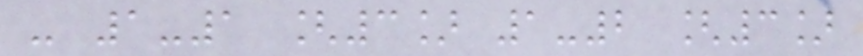- 1-1 [3] 1-2 [3]
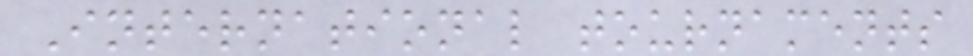International tournaments
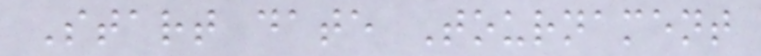Start date Tournament
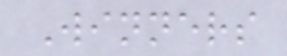Winners
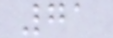71
